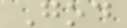God
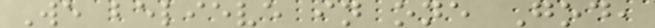We believe in one God,
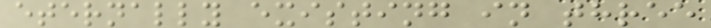eternally existing in three
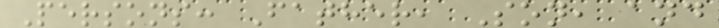Persons: Father, Son, and
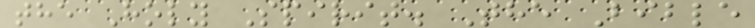the Holy Spirit. The Bible
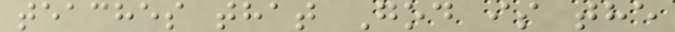teaches that God is the
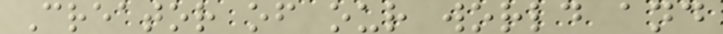Creator of our world and
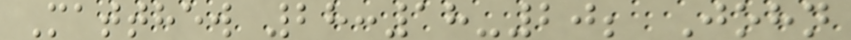Matthew 28:18-20; John
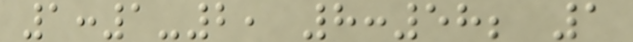1:1-2, 8:58; 1
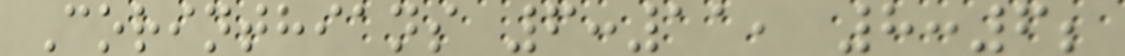Corinthians 6:11, 8:6;
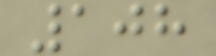108
